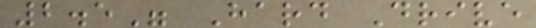2.5" Hard Drive
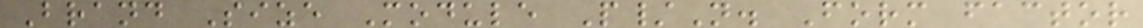Brand Size Module P/N. Form factor
